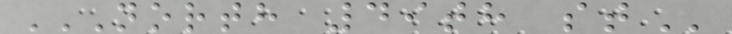NORTH 49TH ST
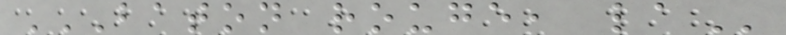BATON ROUGE, LA
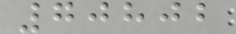70802
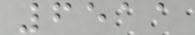6511
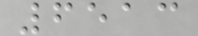6513
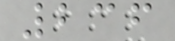236
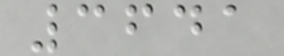3641
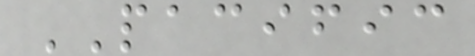PACIFIC
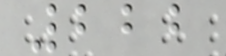222
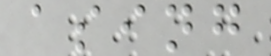asing
